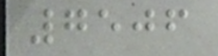7506
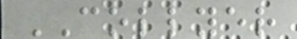COLLYER
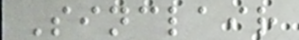Sinclair
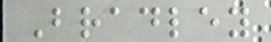Bradley
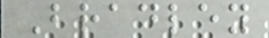Bradley
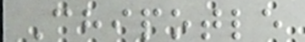Chipotle
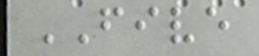FIVE
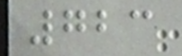723
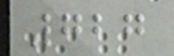727
